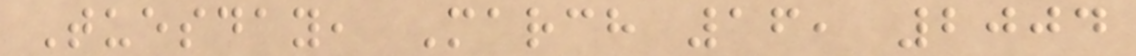Tuesday, March 16, 2004
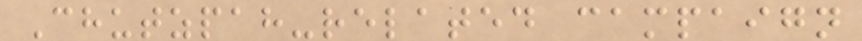Chutzpah-related campaign
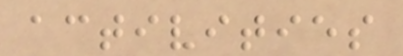activities
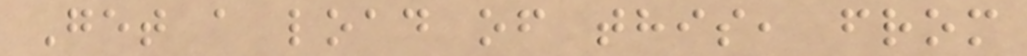Get a load of this, from
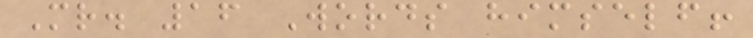Mr. 16 Words himself!
